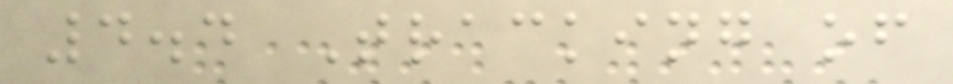4.4 Tracking of
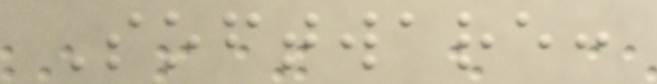Software:
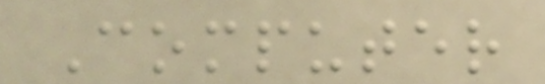Computer
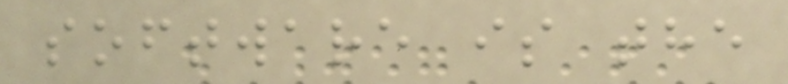software is the
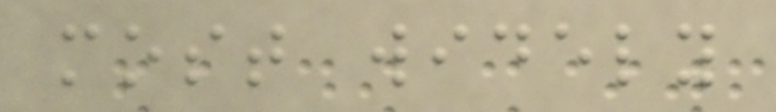most widely
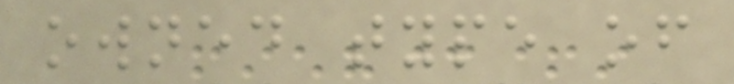owned type of
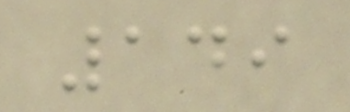149
